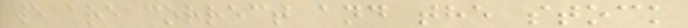we are correct and the stock
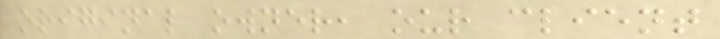original owner, our client
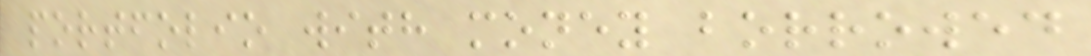portfolio with money borrowed
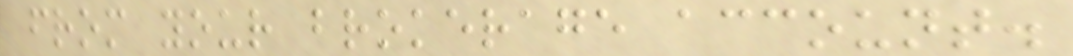from your brokerage account.
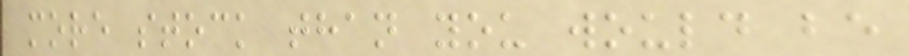more stock than you would be
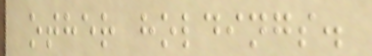other holdings.
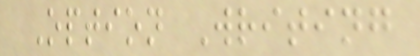Option Writing
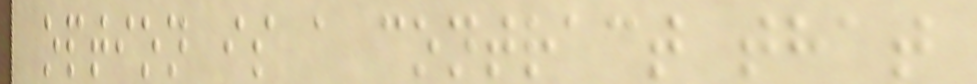option is a contract that
